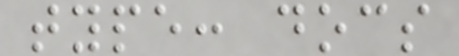type: docs
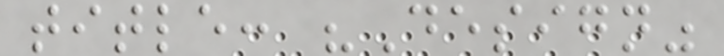title: "Design"
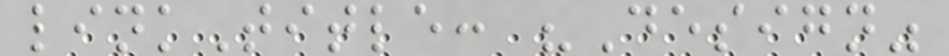linkTitle: "Design"
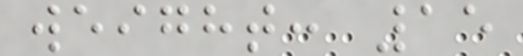weight: 15
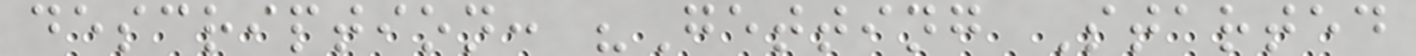description: "Getting Started
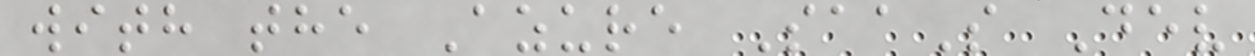with the Azure SaaS Dev
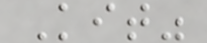Kit"
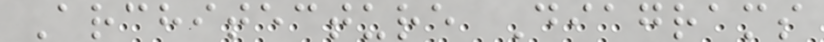Architecture Diagrams
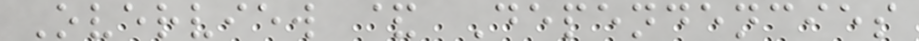Overview & Dependencies
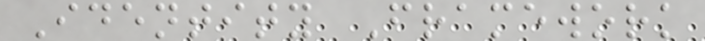Identity Framework
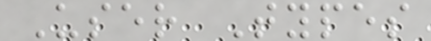User Types
